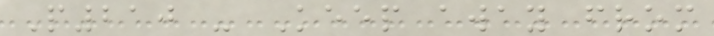P210 - Keep away from
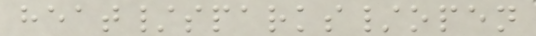heat/sparks/open
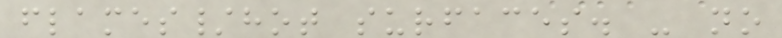flames/hot surfaces. - no
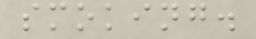smoking.
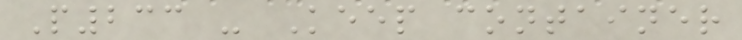P233 - Keep container
